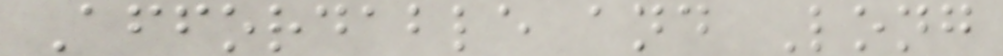Affordable and Long
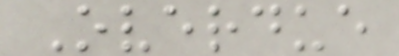Overdue
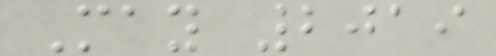May 2019
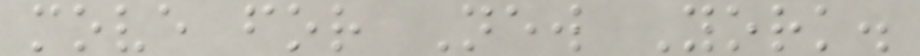move for New York.
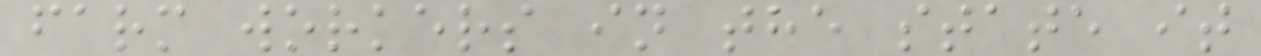farm workers in the state it
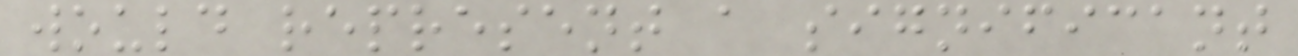would represent a significant
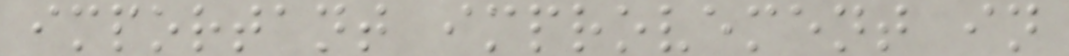important improvement in
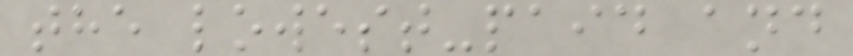the lowest-paid and
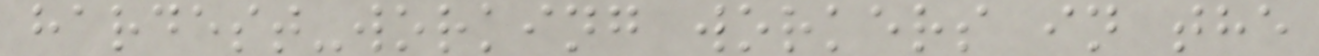hardest-working workers in the
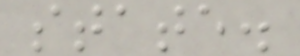state.
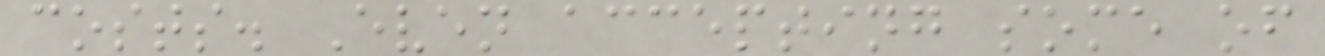costs. Even accepting some of
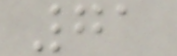71
